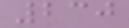230
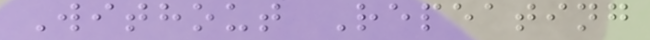Without Repeating
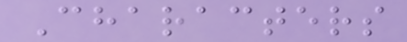Characters
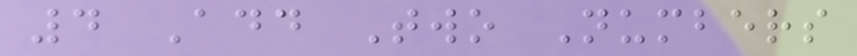4 Add Two Numbers
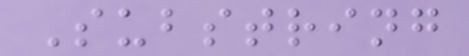Substring
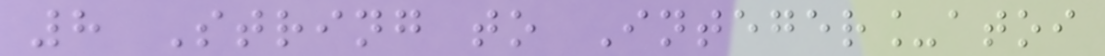8 String to Integer_atoi
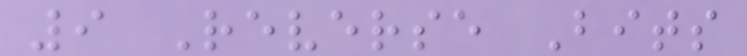9 Reverse Bits
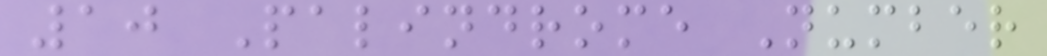10 Palindrome Number
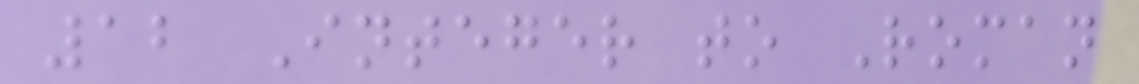12 Integer to Roman
